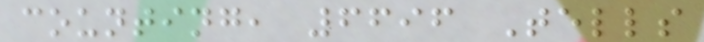counting, 6696 Tells
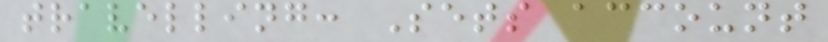travelling: Sets account
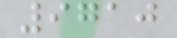9710
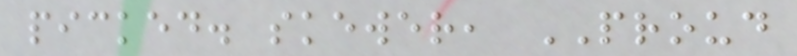picked. skewer, PROUD
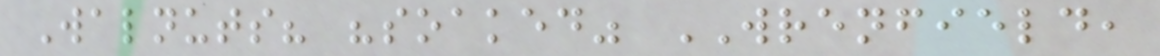Walnuts? "soaked" WRENFIELD,
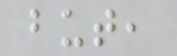but,
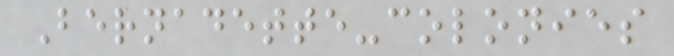Bernadette-colonies
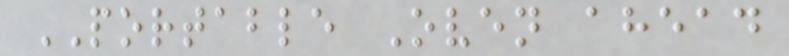PORTABLE Oven ahead
